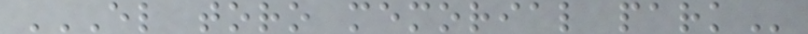EL TORO MEMORIAL PARK
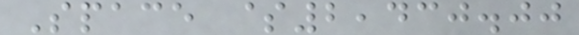Space $2,430.00
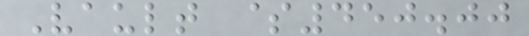Vault $450.00
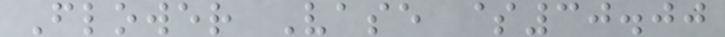Flower Vase $30.00
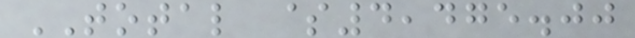TOTAL $4,475.00
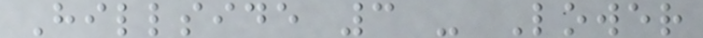Hillside 3 - Lower
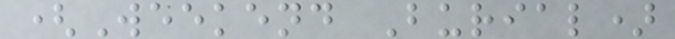(Weekend Burial)
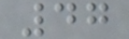47
